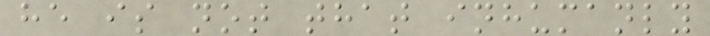he is not that inhumanly
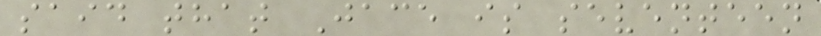said that Jace is seventeen
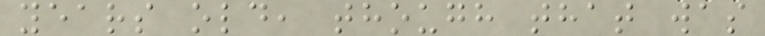years old, though that was
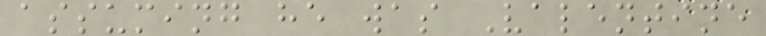assuming he was Valentine
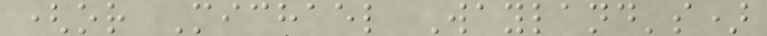(or Michael Wayland's)
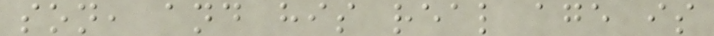son, and his real age is
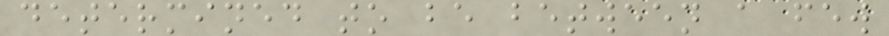determined to be between a few
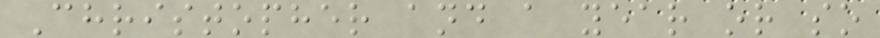Christopher and a year or so
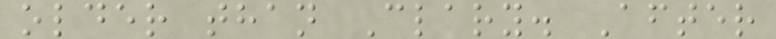older than Clary. After
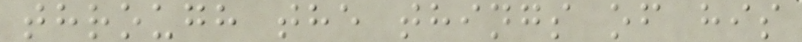through the things of his
